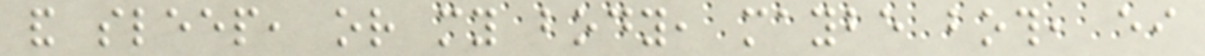and sleep, or my body, maybe both, either
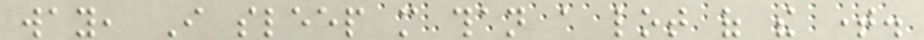way, I sleep more than a lot of the time.
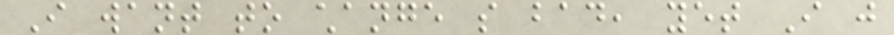I want to change so bad, yet I just
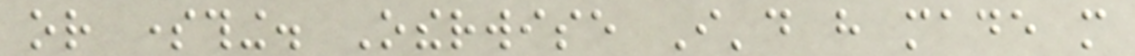or something. Otherwise I'd have made more
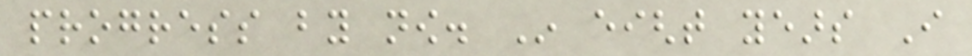progress by now. In eight years I
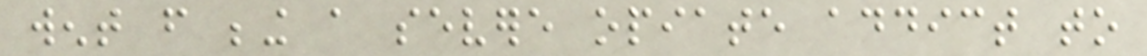went from being a severe opiate addict to
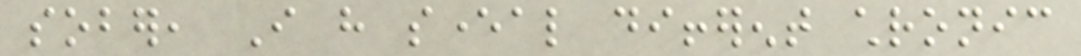sober, I have several different chronic
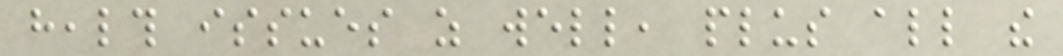health issues as well, plus all the
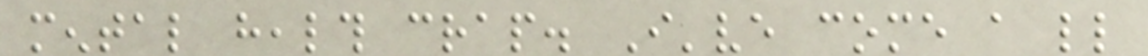mental health crap. I've come a little
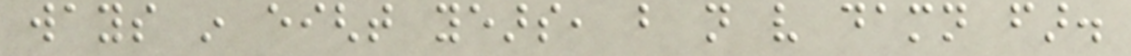ways in eight years, but not very damn far.
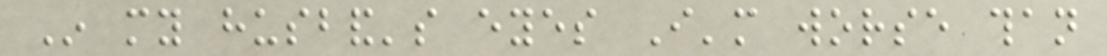In my husband's eyes I'm worse than
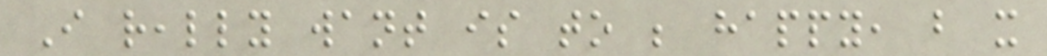I really want is to be happy, but it
